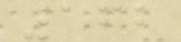162
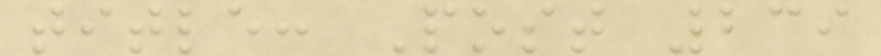title: Post 239
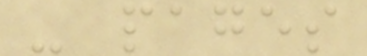- pages
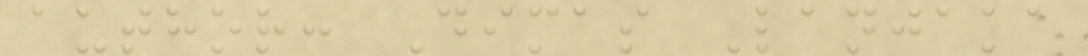author: Dimas Lanjaka
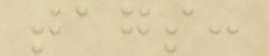tags:
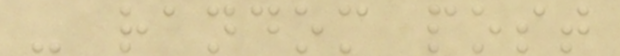- random post
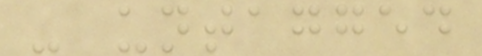- untagged
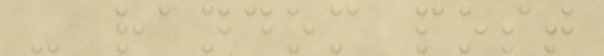- random post
